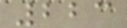223
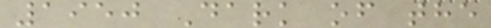1950 Dark of the
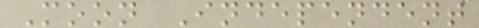Moon Independent
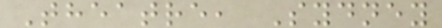Theatre, Sydney
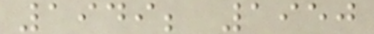1949; 1950
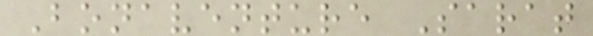Bonaventure Sarat
